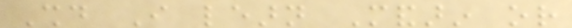Should I learn Mandarin or
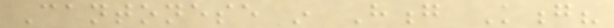Cantonese in Hong Kong?
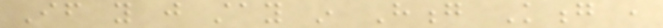If you just stay in Hong Kong ,
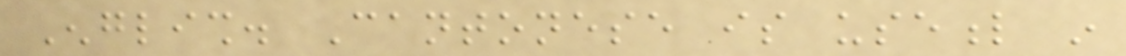English. Cantonese is useful in
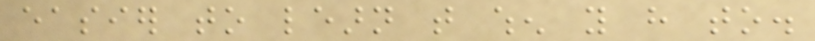easier to learn that when you have to.
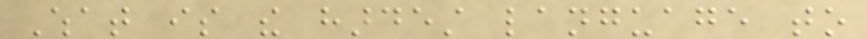What is the hardest language to
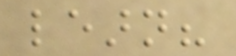learn?
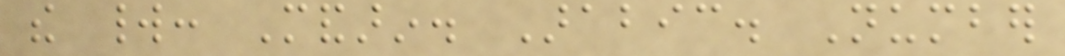the world: Mandarin. Arabic. Number
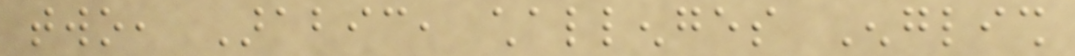two, Arabic, challenges English
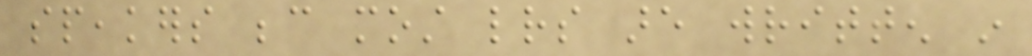speakers because most letters are written in
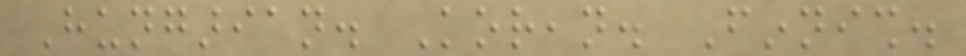Hungarian. Korean. Finnish.
